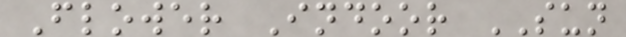Flower Indoor SUN
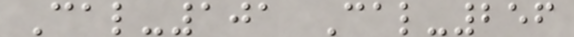Cal-101 Cal-256
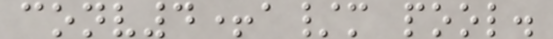conv4+a/m pool.
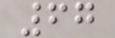67
